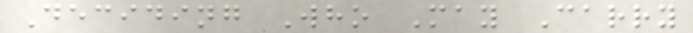Deciding Who May Carry
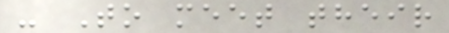- To meet their
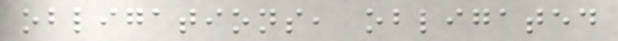obligations, obligated
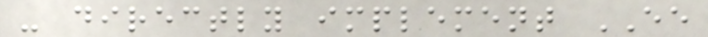- directly implement EE
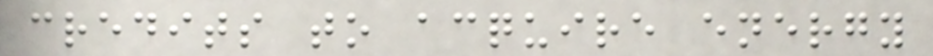credits to acquire energy
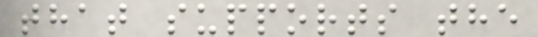that supports the
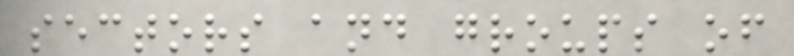sectors and groups of
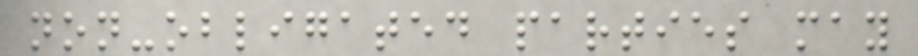non-obligated parties may
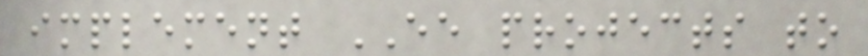implement EE projects to
